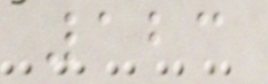123
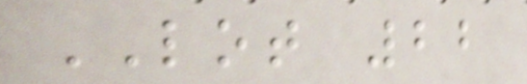LOT 22
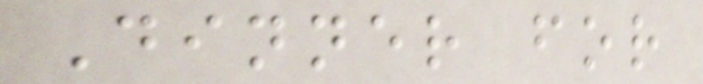Dinner for
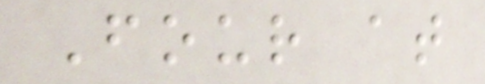Four at
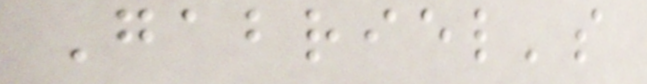Gabriel's
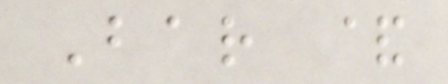Bar &
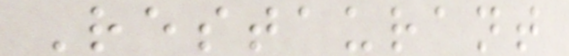Restaurant
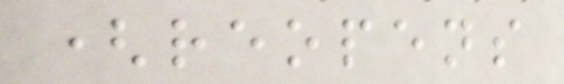(reopens
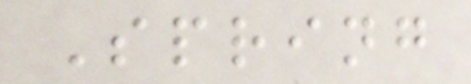Spring
